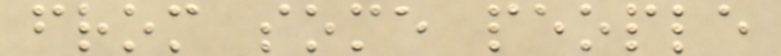from some people
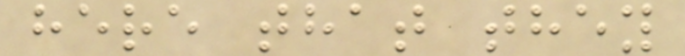here that they
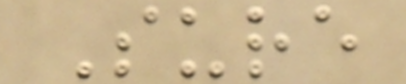Sure
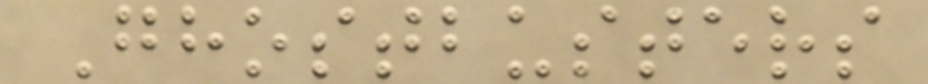Ghostbusters
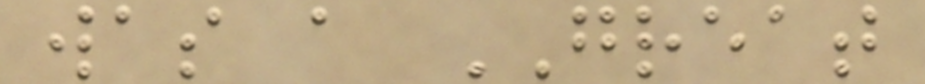was a GREAT
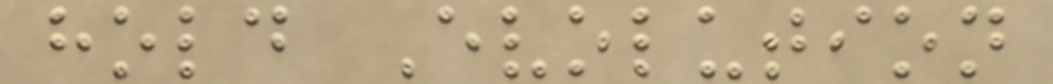hold Evolution
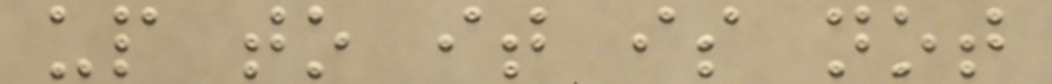up to it is not
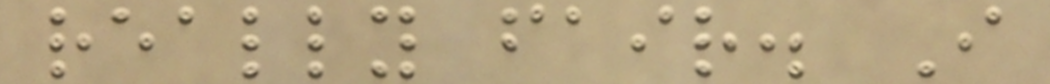really fair. I
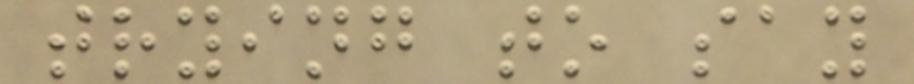trying to say
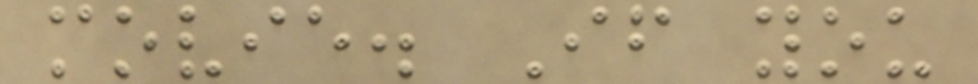movie. If you
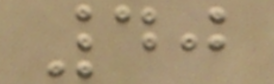40
